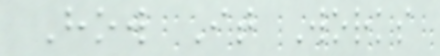How It Works
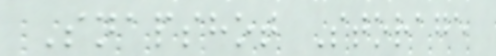Snapshot Storage
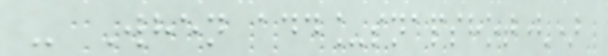- When add_snapshot()
